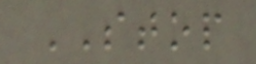STOP
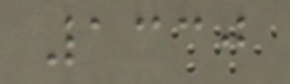1330
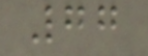77
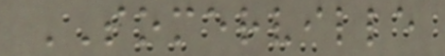SOMERVILLE
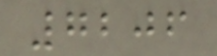7206
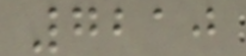7210
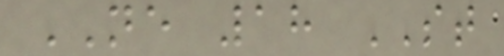NE 18 ST
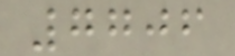7706
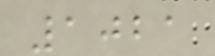1021
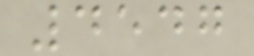4547
